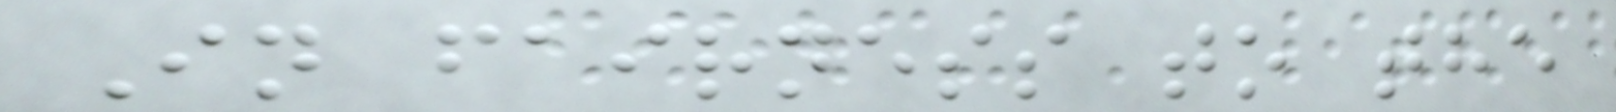In fairness to the
